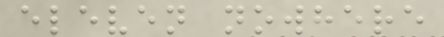eleven nowhere
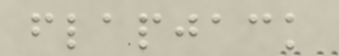flapjack
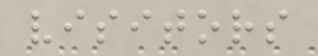visitors
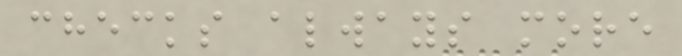checks always more
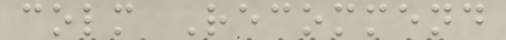colm Recommend
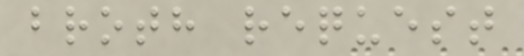broth request
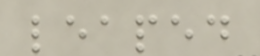leaped
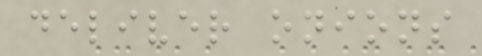deliver onions
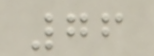76
